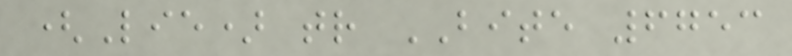(Lie) tr BITE 6753
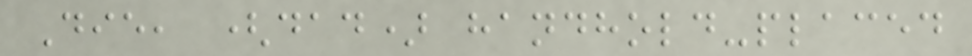Die, (dad) handhold-placed
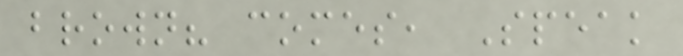brown? comes, Speak
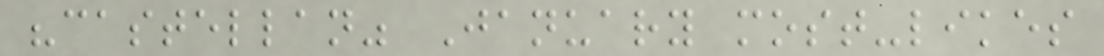"castellan" January most-likes
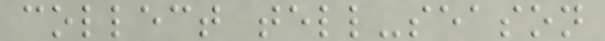collect tell-season
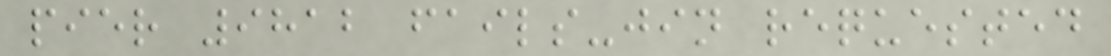pier 9812 fails-jin requested
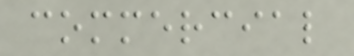commercial
